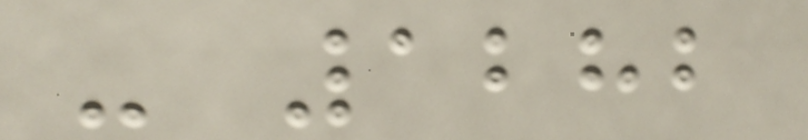- 1282
